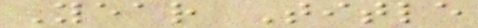Year Title
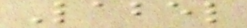Label
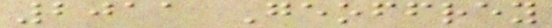2011 Geoffrey
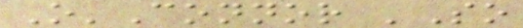O'Connor 'So
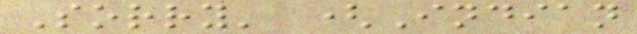Sorry' (Indian
